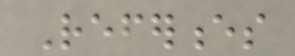References
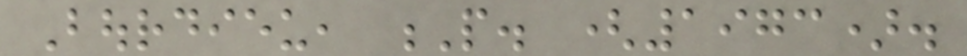Bourdieu, P. (1973).
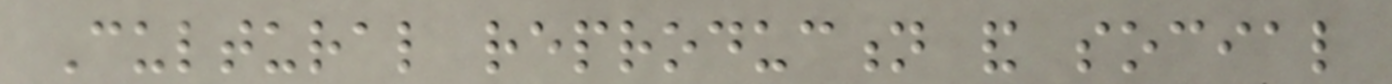Cultural reproduction and social
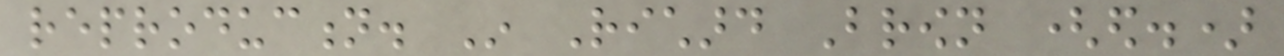reproduction. In Richard Brown (ed.)
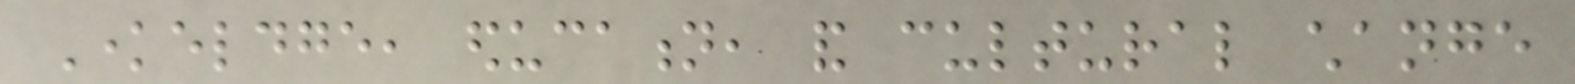Knoweldge, education, and cultural change
